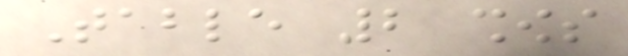Table 2 shows
